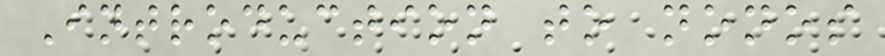Introduction to nonos
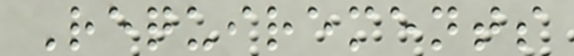Requirements
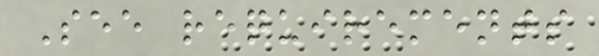See requirements
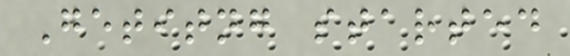Getitng started
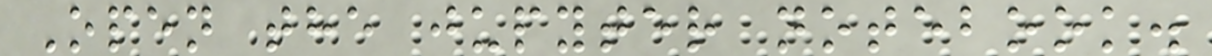Open the jupyter notebook.
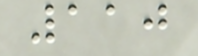110
